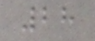28
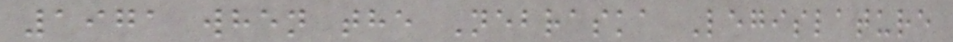1971 when the Nebraska Legislature
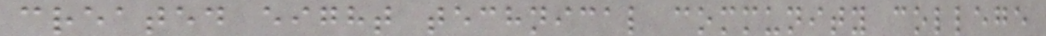created eight technical community college
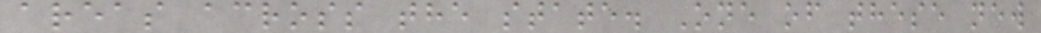areas across the state. One of these new
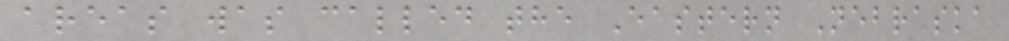areas was called the Eastern Nebraska
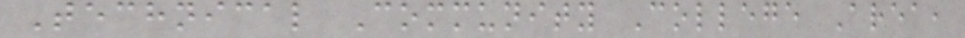Technical Community College Area,
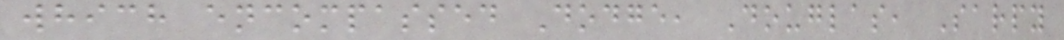which encompassed Dodge, Douglas, Sarpy
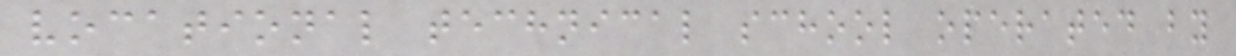vocational technical school operated by
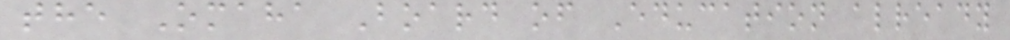the Omaha Board of Education already
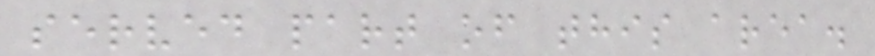served part of this area.
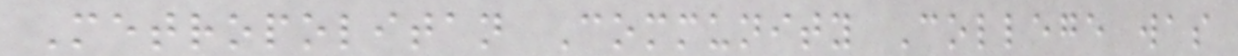Metropolitan Community College was
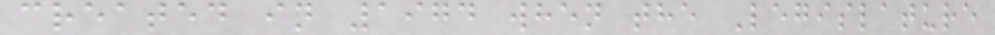created in 1974 when the Legislature
